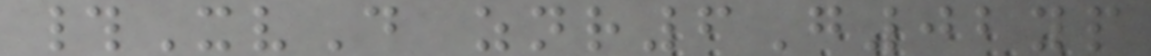#XvD znr6G02yp
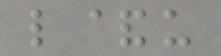l&u
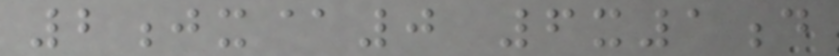2jx@0 6x1d
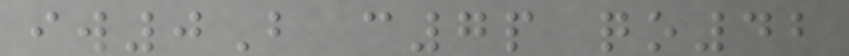iw0B c7p qo42
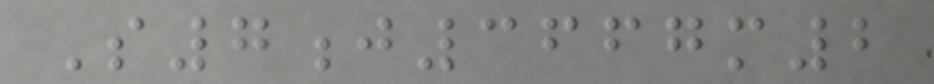S7j3667m2
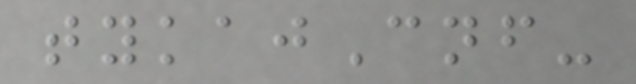tykajCnf-
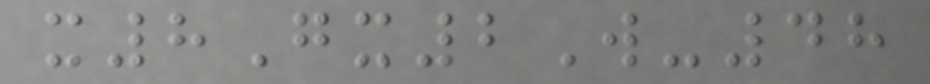x8Gx2W-48
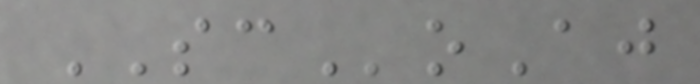SCoAj
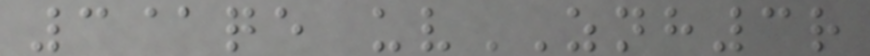3@qe uvZNH3r
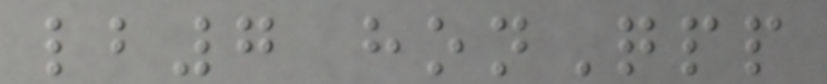lb7 honQpp
